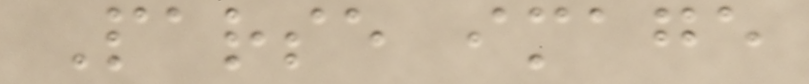Parse image
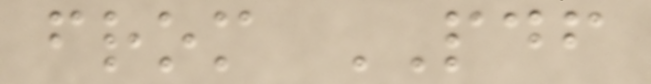from PDF
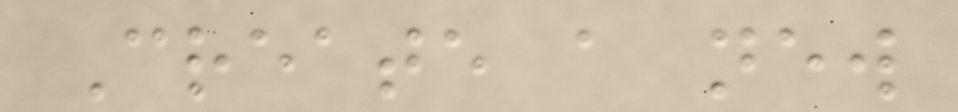Create a new
